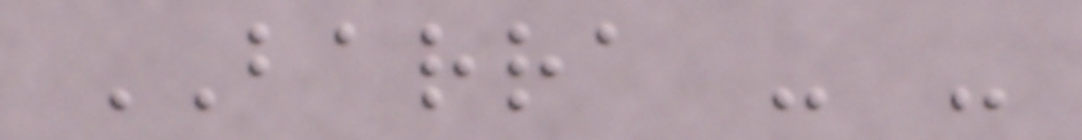BARRA - -
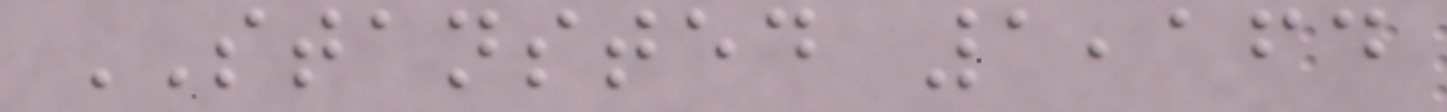STANSTED 1,164
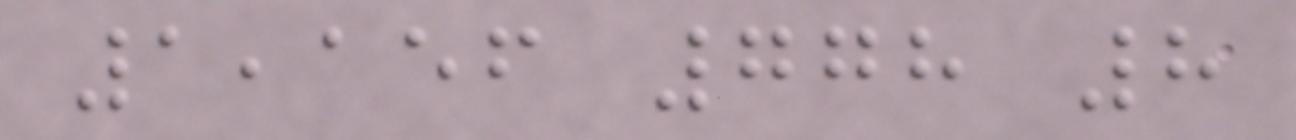1,156 778 8
